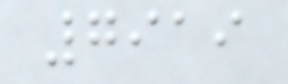7919
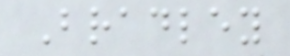Bradley
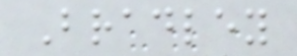Bradley
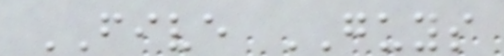FIVE GUYS
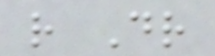r Dr
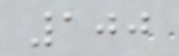100
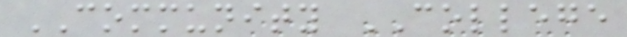COMMUNITY COLLEGE
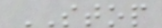STOP
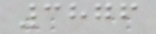3876
